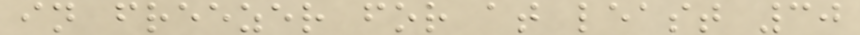in freezer for at least 30
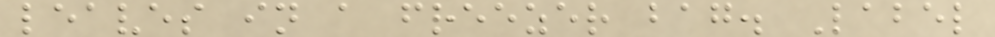leaves in a freezer bag. Label
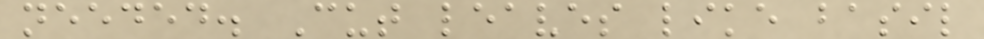needed. Cut leaves like basil
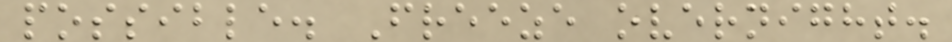possible. Freeze overnight.
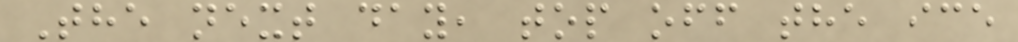The next day, top off the ice
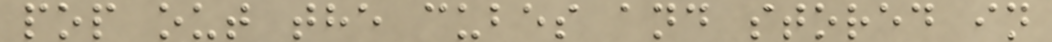pop out the cubes and stored in
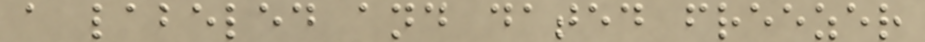a labeled and dated freezer
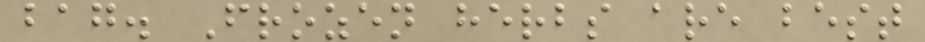bag. Frozen herbs are best
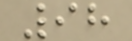98
